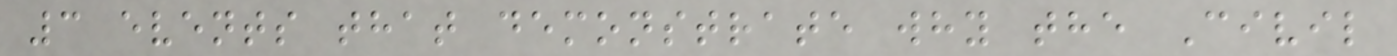3 events that demonstrate why the Civil
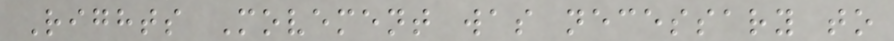Rights Movement was necessary to
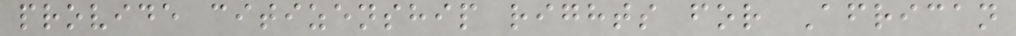provide citizenship rights for African
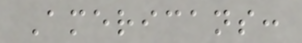Americans:
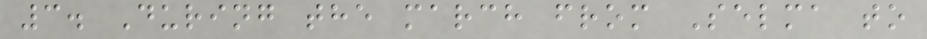3. During the march from Selma to
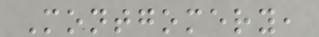Montgomery,
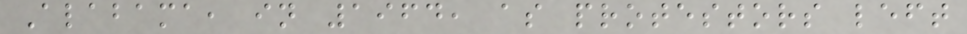Alabama, in 1964, as protestors left
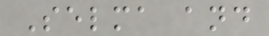Selma and
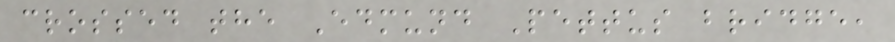crossed the Edmund Pettus bridge,
